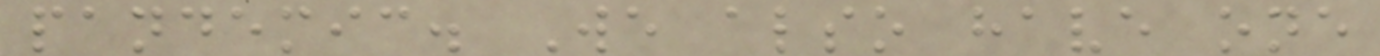pandemic. We also have one
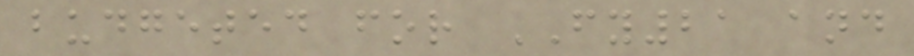budgeted for FY21 and
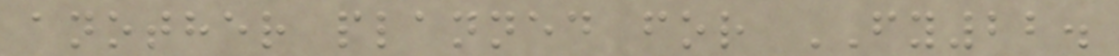another planned for FY22.
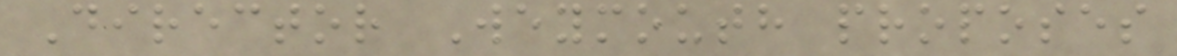Director Weymouth proposes
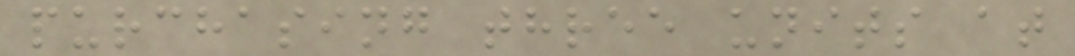purchasing three units at
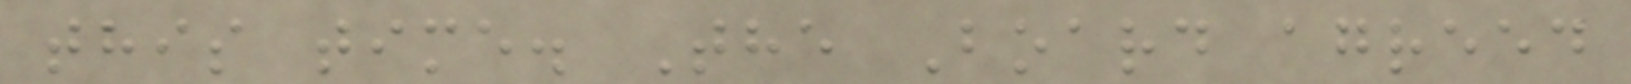this time. The Board agreed
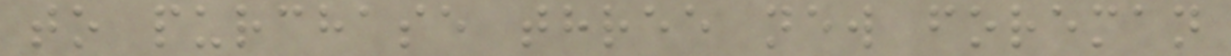to purchase three new foreman
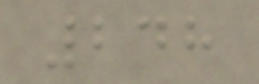248
